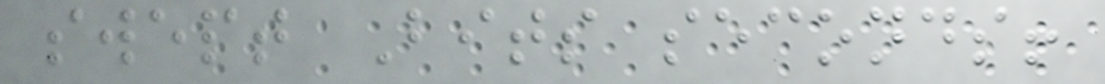swept Bits seconds!
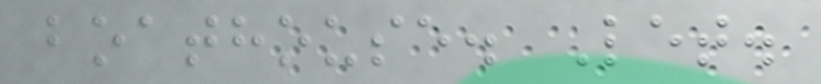boathouse. Let.
